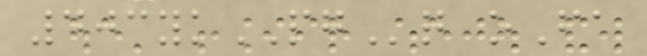403ykPGq oFa
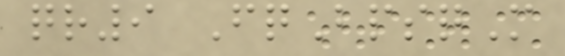qr9 FqBpsqM
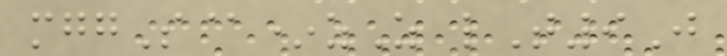mggS@*zZ lT9J
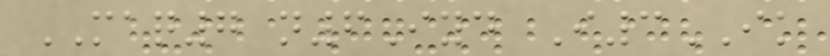MAQ7 n6Iyd I3IK
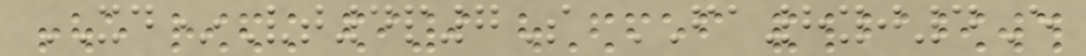XD*Vt4p7S FA8yj4E
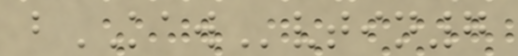bKAWvtin7
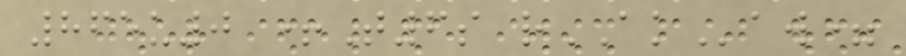865u0 +T6s rAKaw=
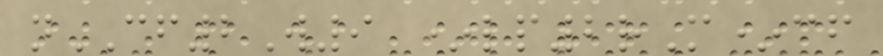nCF2W9 *lp2rM*cf
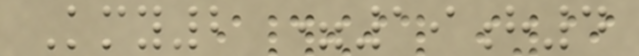Kmy2 =19h4
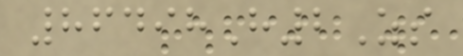86498H2Zs
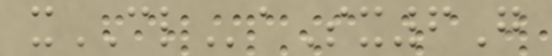xCLaSx6G
